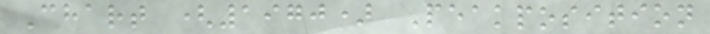Chart (1970) Peakposition
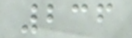236
